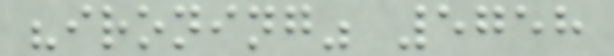"ironing" 5758
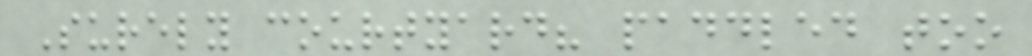Surely courtyard? paddled too
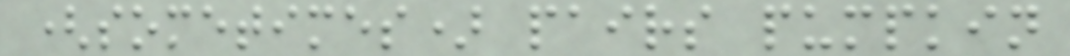(sometimes) pairs pumpkin
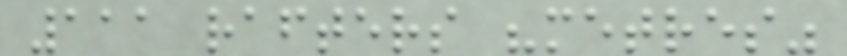111 rafters "metres"
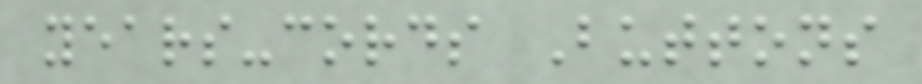years-cords Buttons
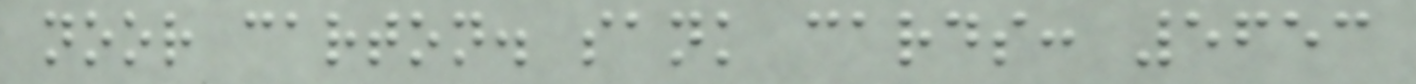noor carton. sank cards: 5653
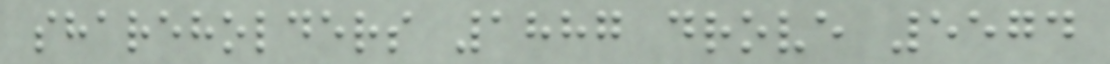shareholders 1887 drove 5574
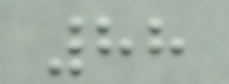88
